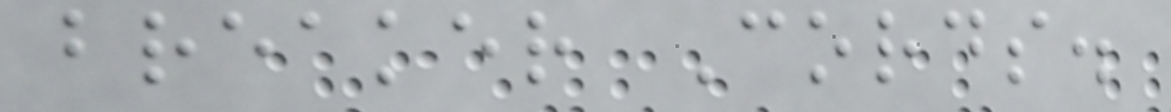breaker Cords.
